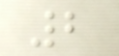2
